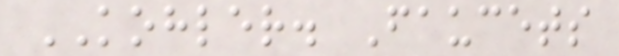KOHLER. Faucets
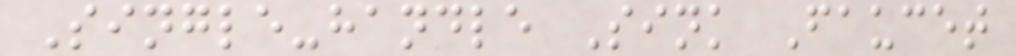Single-handle Sink Faucet
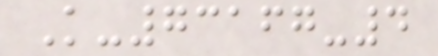K-73167-4
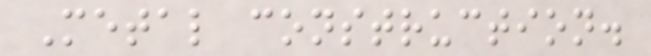Metal construction.
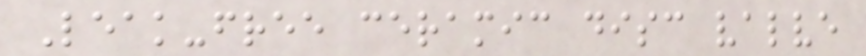Leak-free ceramic disc valve
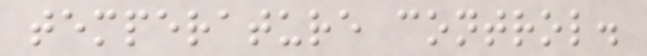temperature control.
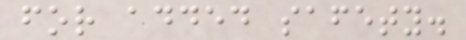for added safety.
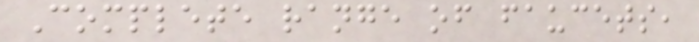Complete range of faucets,
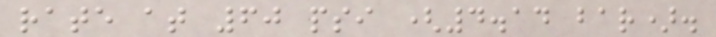rate at 60 psi (4.14 bar).
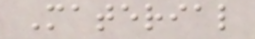Material
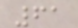61
